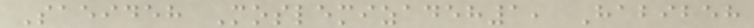Saeideh Moslemizadeh1, Habibeh
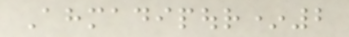Ahmadipour*2
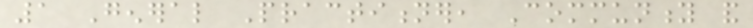1 General Practitioner, Community and
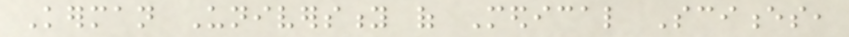Kerman University of Medical Sciences,
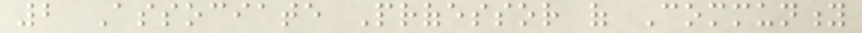2 Associate Professor of Community
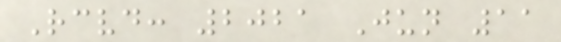Received: 2021 Jun 11
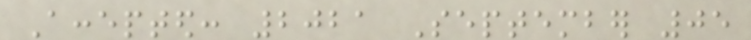Accepted: 2021 September 05
